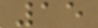15
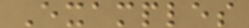Examples
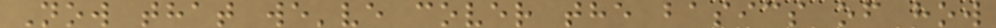Now that we've cover the basics of how
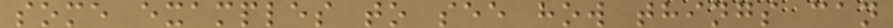some examples to see how things can
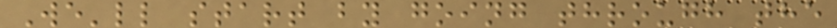We'll start by going through the
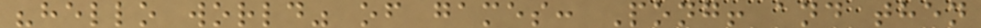"hello world" of games: Pong! and then
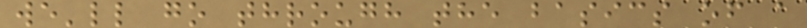we'll go through the basics of a
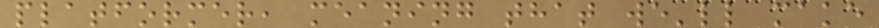platformer, meaning that we'll make
